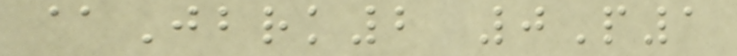@Jbrk2 0P1
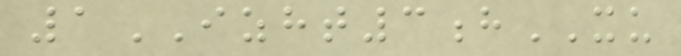1IZHT3hXU
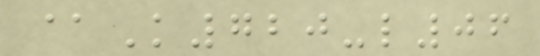@K720-l06
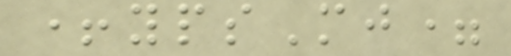+ypsMj=
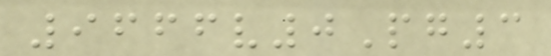9666v0Pg3
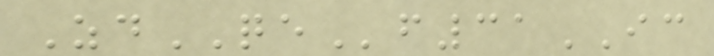ZdQEf31IC
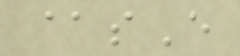@sE
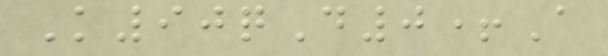K90qD0+A
